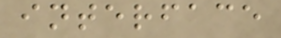interface
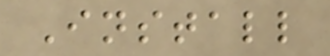Install
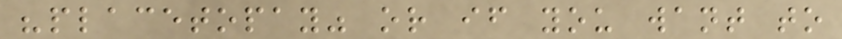"placetopay" or if you want to
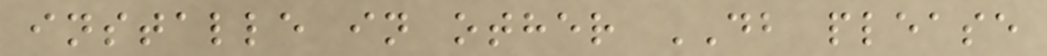installe in other DB please
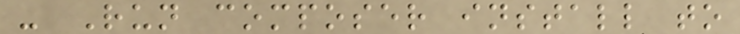- Run composer install to
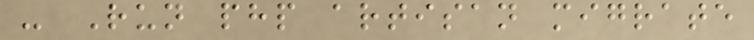- Run php artisan migrate
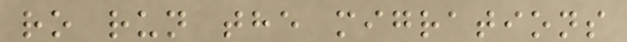ro run the migrations
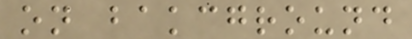on bakcground
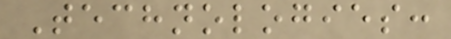Technologies:
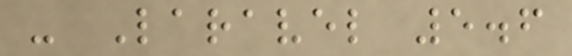- Laravel 5.6
